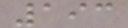193
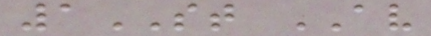1ST AV
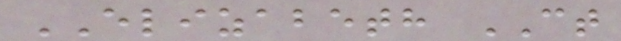ELIZABETH CT
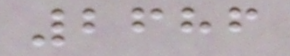2686
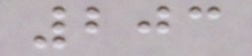203
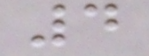4
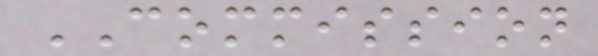COMMISSION
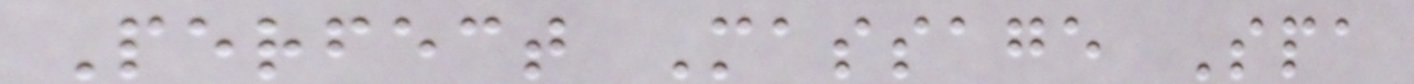Perfect Massage Spa
